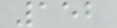152
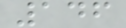146
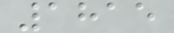1815
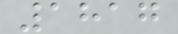1817
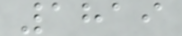1819
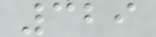329
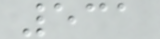531
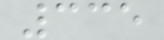335
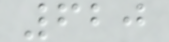620
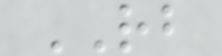RB
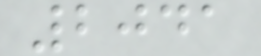2041
